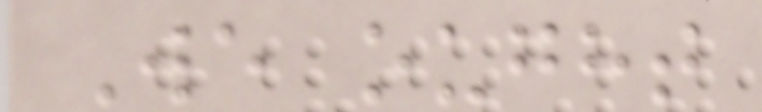We ought
